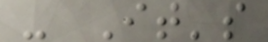- It's
